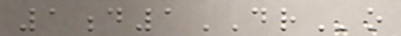1d1DRo
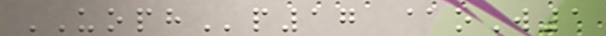UOPHp17 @oW1
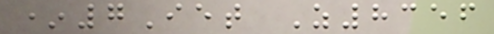*7Iet Z8356
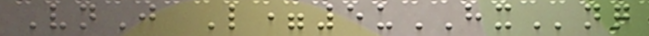VnJ L=5uHXnq
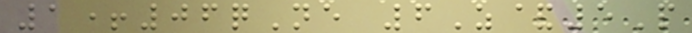1+06qNe 6Z&5P
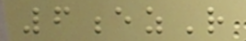6ezR
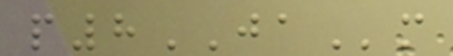p8JAm
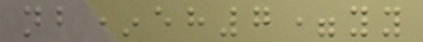nb*eh7=yy
